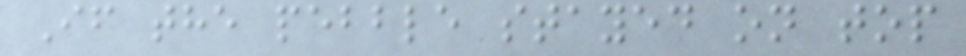If the pebble stayed on top
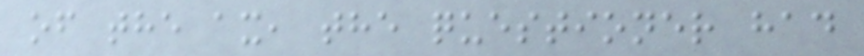of the ax, the questioner had
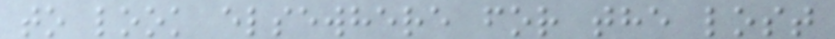to look elsewhere for the lost
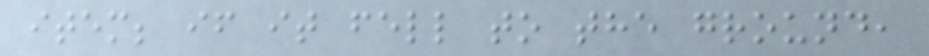item; if it fell to the ground,
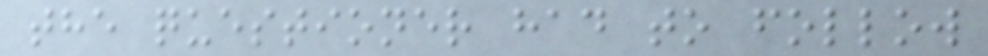the questioner had to follow
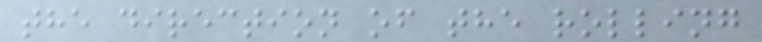the direction of the rolling
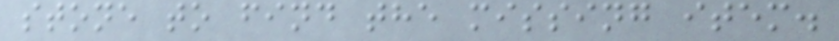stone to find the missing item.
